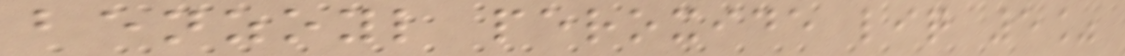benzoyl peroxide liq 5%
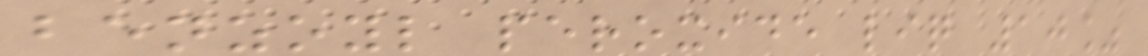benzoyl peroxide liq 10%
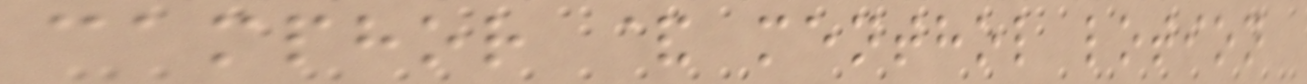camphor & menthol lotion
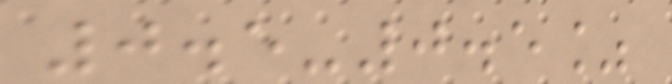0.5-0.5%
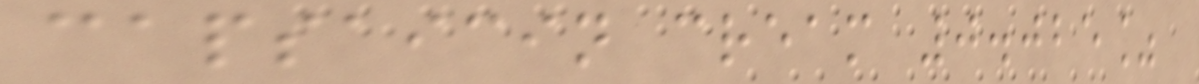capsaicin cream 0.025%
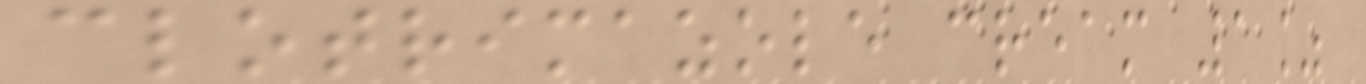clotrimazole cream 1%
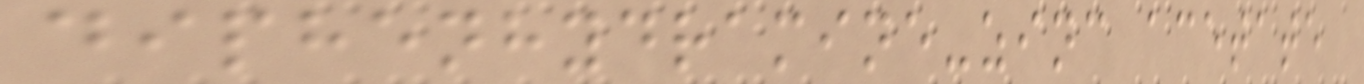diphenhydramine-zinc acetate
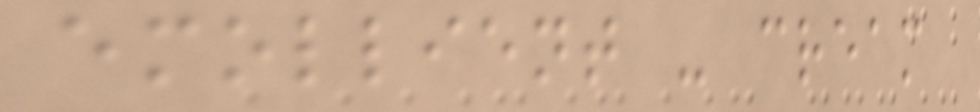emollient - cream
